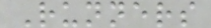Runners
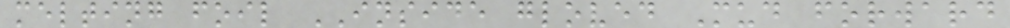melting foil INSIDE gloved Mud forward
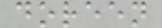doreen
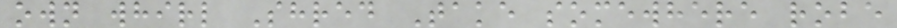own whirl Shred Take somewhere robe
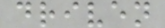driven
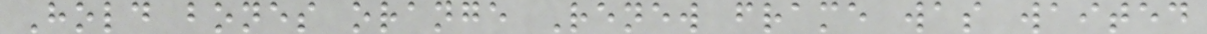Hold bones orange Renew frame was waited
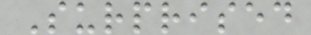Surprised
